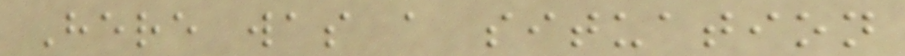Here was a situation
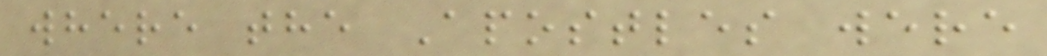where the Apostles were
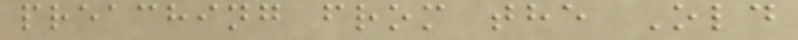preaching from the Old
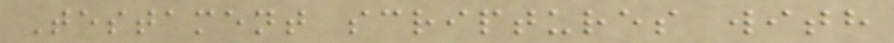Testament scriptures with
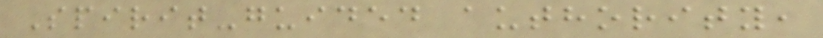Spirit-guided authority,
